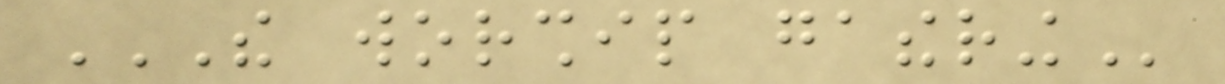THE WORSHIP GATHERING
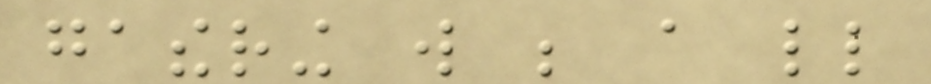gathering will be a little
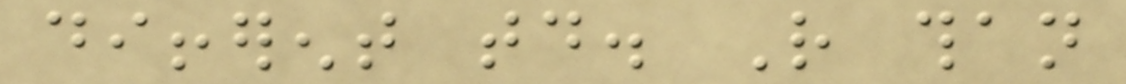different today. Rather than
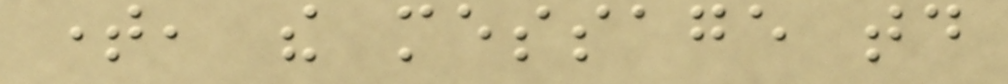time, the message today
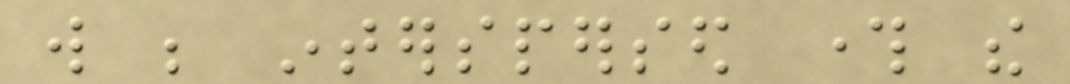will be interspersed through the
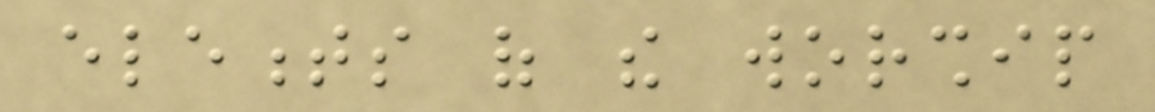elements of the worship
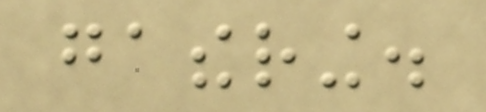gathering.
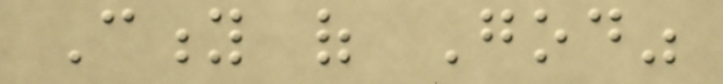City of God"
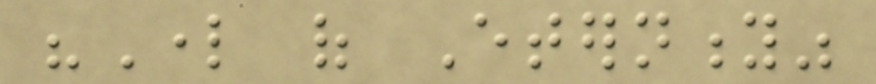"Lord of Eternity"
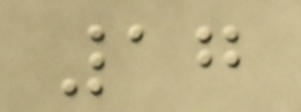17
